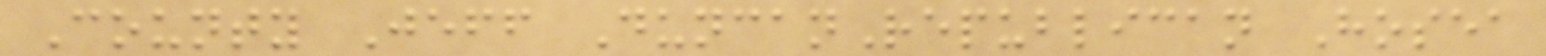County Jeff DuncanRepublican Hosea
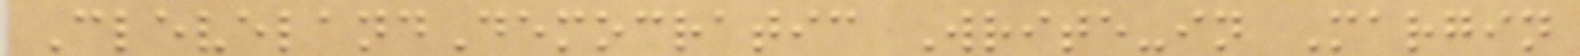ClevelandDemocratic Write-in Margin
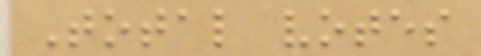Total votes
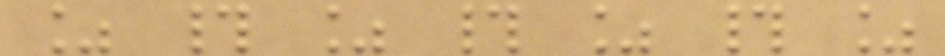% # % # % # %
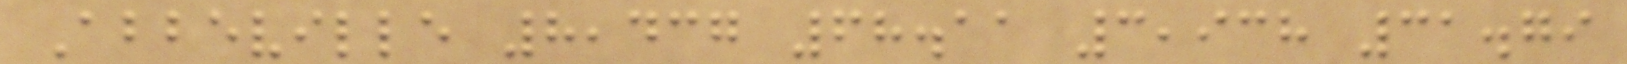Abbeville 8,437 68.11 3,938 31.79
